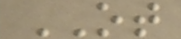OT
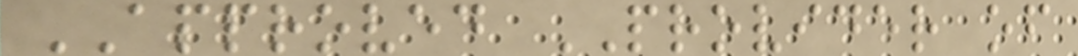APPROVED PROVIDER of
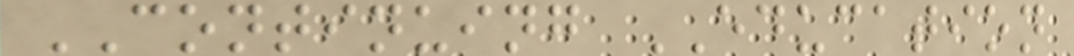CONTINUING EDUCATION
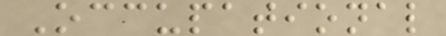Occupational
